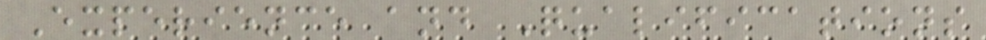Experience and Qualifications
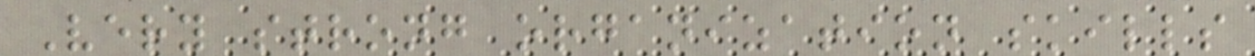Very strong organization skills
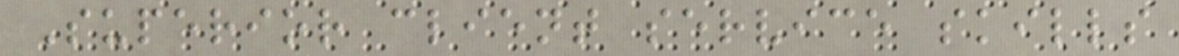Superior client service skills
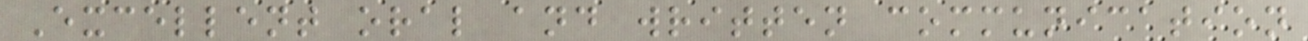Excellent oral and written communication
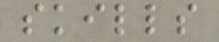skills
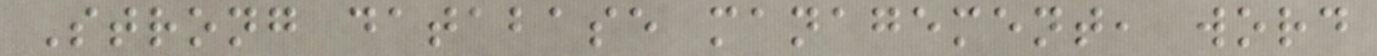Strong database management, word
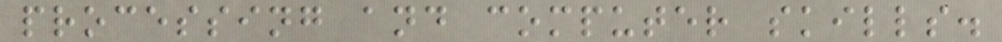processing and computer skills.
